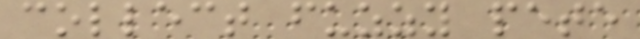collect fuzzy pete
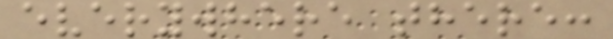everywhere there:
